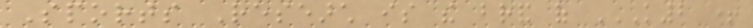Sports Research is the brand of K2 +
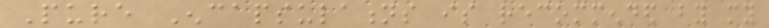Pure Encapsulations is recommended by my
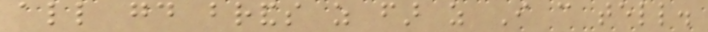all good brands as far as I can tell.
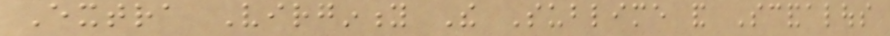Extra Virginity The Sublime and Scandalous
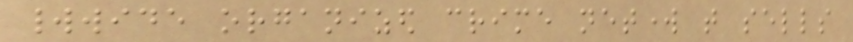worldwide organized crime network that sells
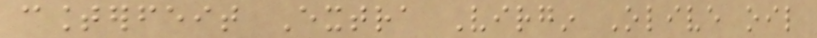counterfeit Extra Virgin Olive oil
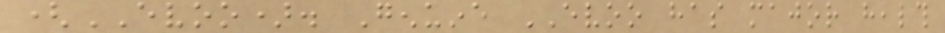(EVOO). Genuine EVOO has major health
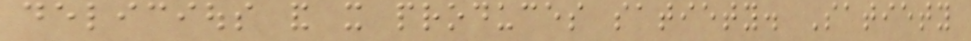delicious and it produces satiety. Satiety
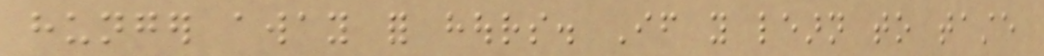hunger away for hours. If you learn to taste
